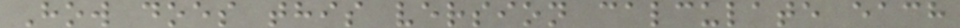How does this version calculate each
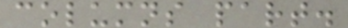columns part.
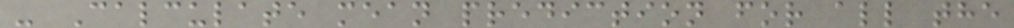- Calculate mean prediction for all the
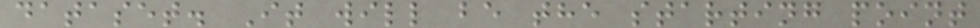dataset. It will be the starting point
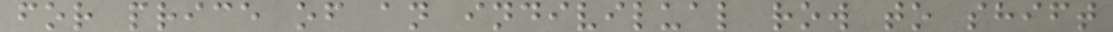for price of an indivilual row to shift
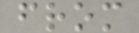from
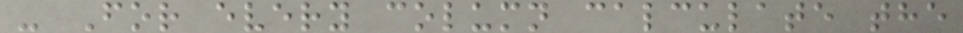- For every column calculate the
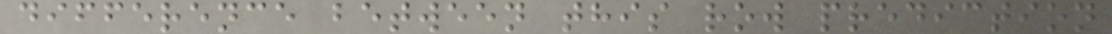difference between this row prediction
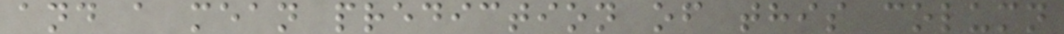and a mean prediction of this column
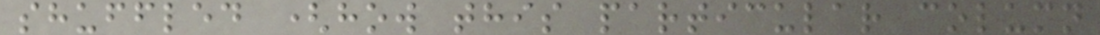shuffled (how this particular column
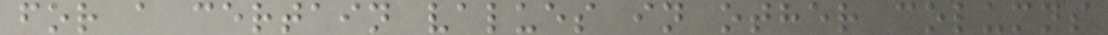for a certain values in other columns
